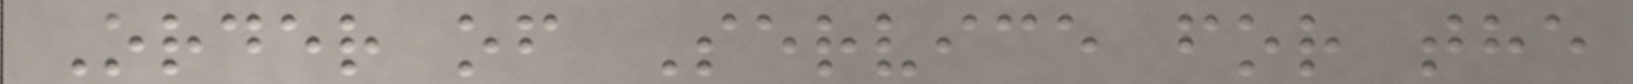Order of Service for the
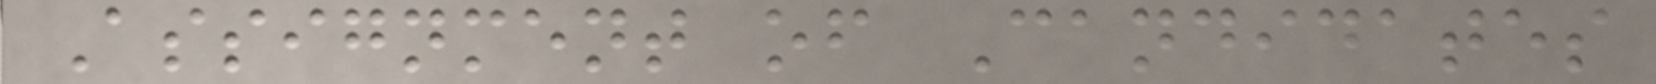Assignment of Candidates
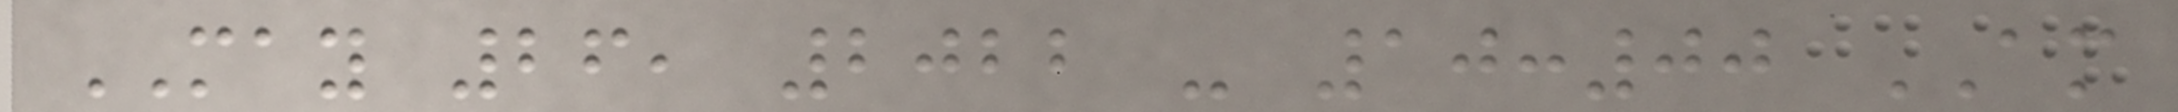MAY 26, 2022 - 10:00 AM
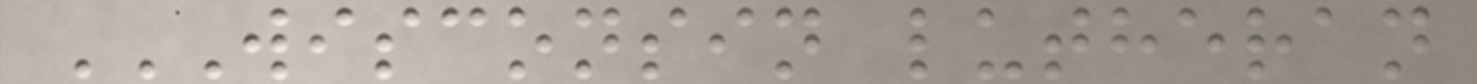WISCONSIN LUTHERAN
